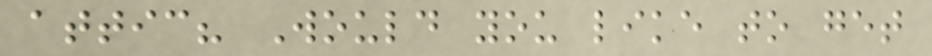attic? Would you like to get
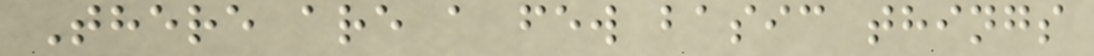There are a few basic things
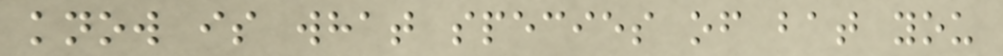know is what species of bat you
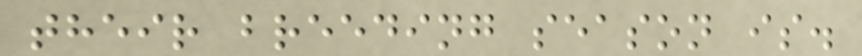their breeding season is.
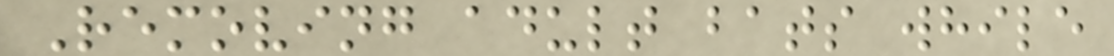Removing adult bats while
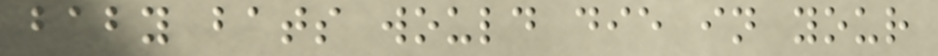baby bats would die in your
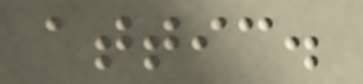attic.
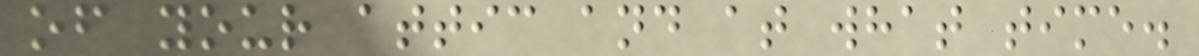of your attic and at what time.
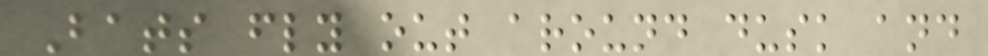Bats fly out around dusk and
